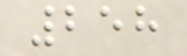258
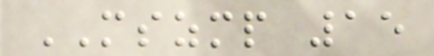MSZMP 15
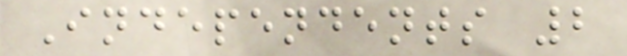Independents 2
